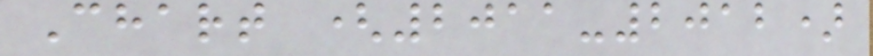Chart (2011-2012)
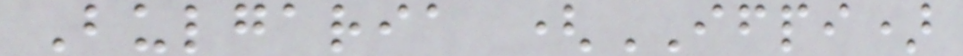Bulgaria (IFPI)
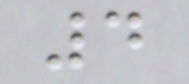4
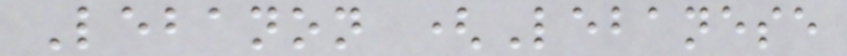Lebanon (Lebanese
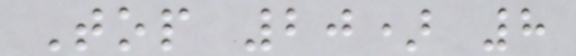Top 20) 8
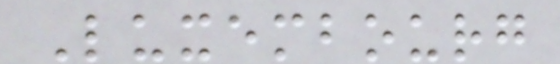Luxembourg
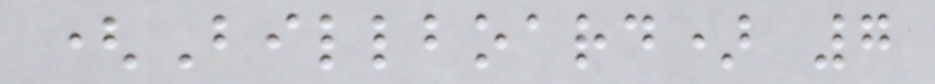(Billboard) 7
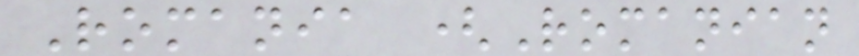Romania (Romanian
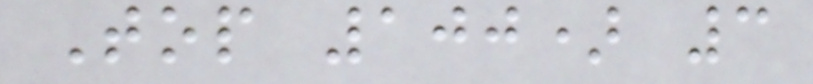Top 100) 3
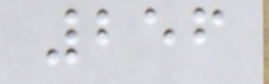256
